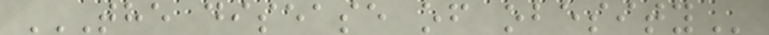THE DISEASE OF OBESITY
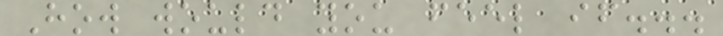How would you feel if...
